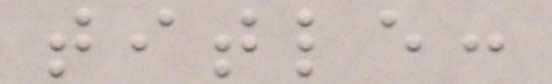title:
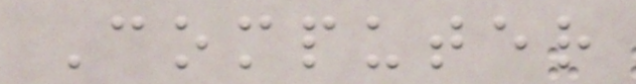Computer
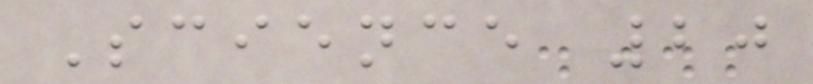Science 20
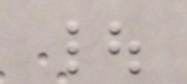|
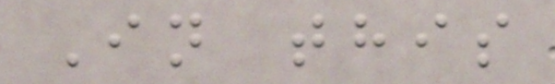In this
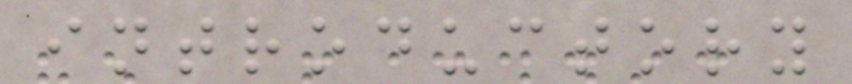introductory
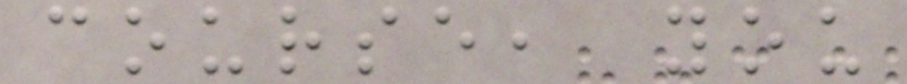course, you
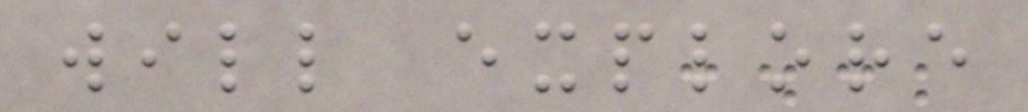will explore
